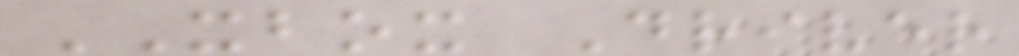XBOX Driver
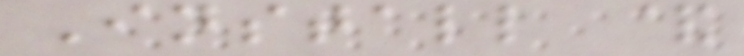Install &
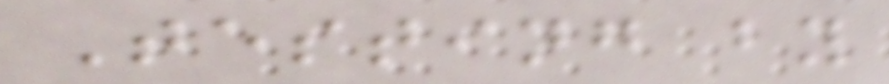Testing by
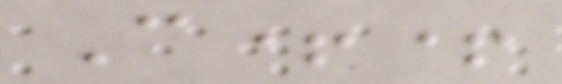C++
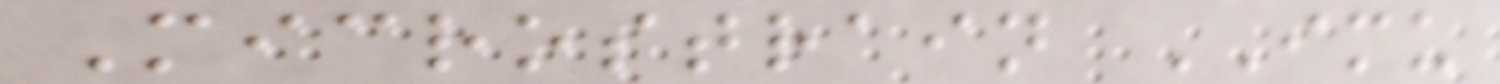Microstrain IMU
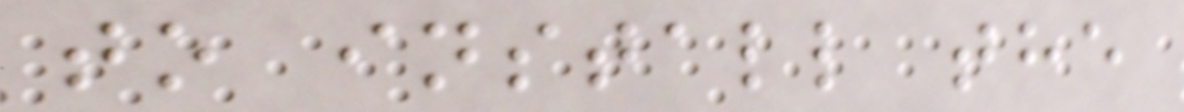to install the
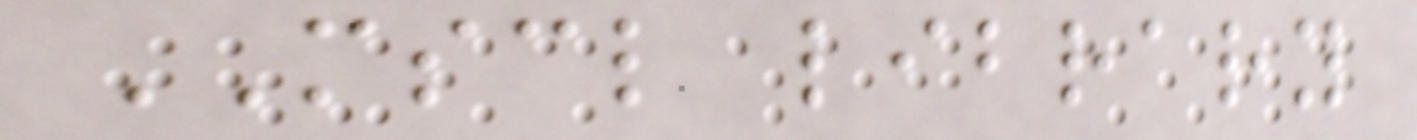MSCL library
